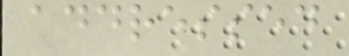addressed
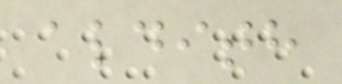aldith
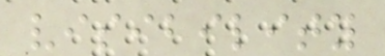visibility
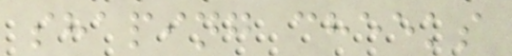shaping cheeks
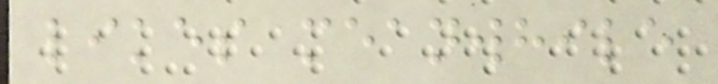likes meanwhile
